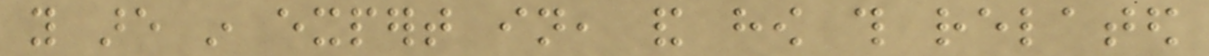you are in expert in, and how this related
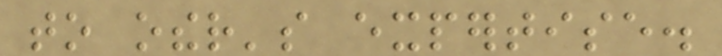to other's expertise.
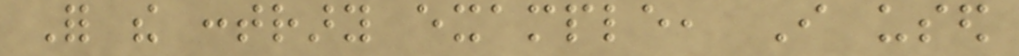For the contrary example, I used
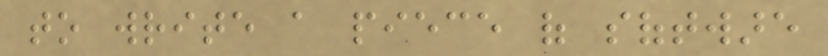to write a piece of software
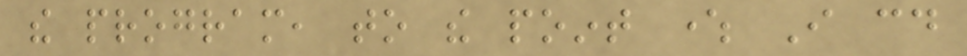the program, to the point where I could
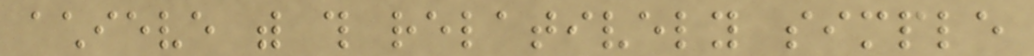achieve with this relatively simple
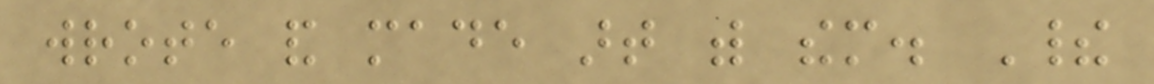wrote and made art with them. Their
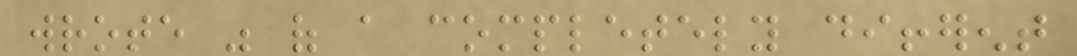wrote was of a completely different
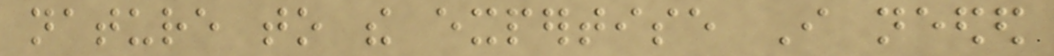nature to the expertise I needed
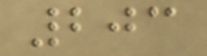203
